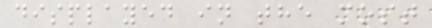displayed in the most
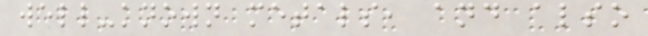well-known metals, and also
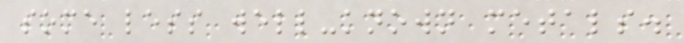some less well-known metals.
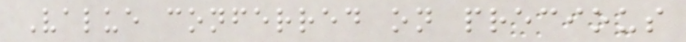Value conferred on precious
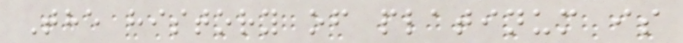The history of platinum is
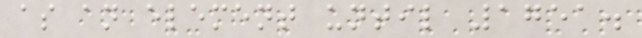as an element until 1751.
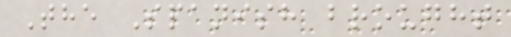The Spanish brought
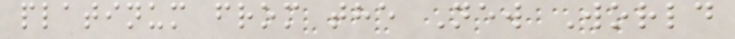platinum from the New World
